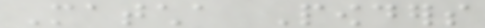Matcha Powders
